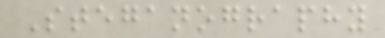Steganography
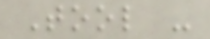Tool -
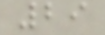29
